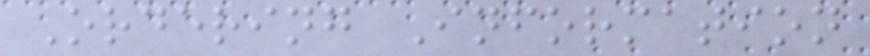Ordering Information
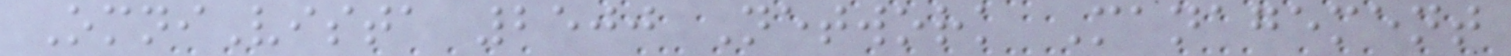OmniVista 2500 Network Management
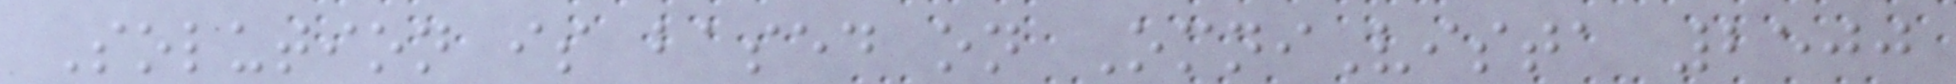Solution is based on OmniVista 2500
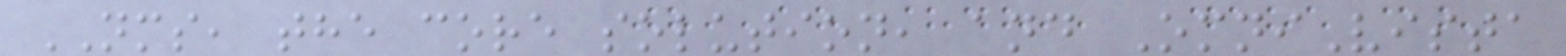NMS, the core solution, and OmniVista
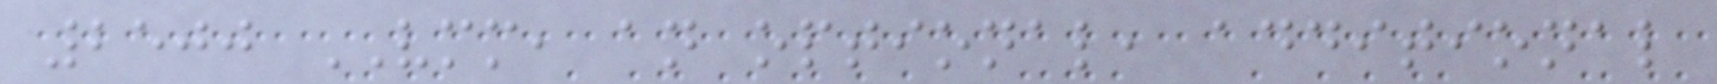2500 VMM, an optional, additional
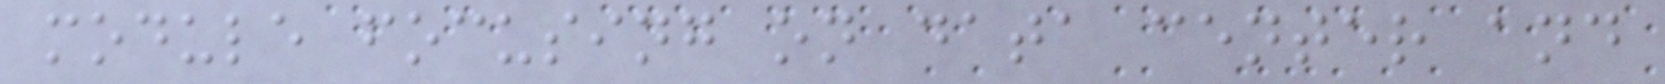module focusing on data center and
